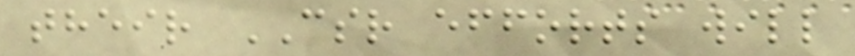their CSR efforts will
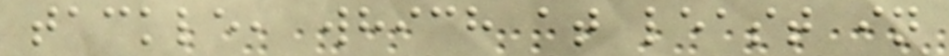tackle, which at least in
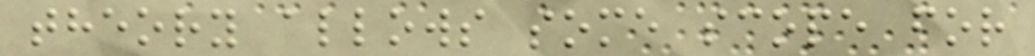theory allows some scope for
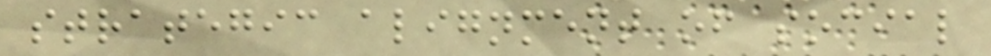strategic alignment of social
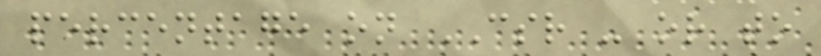percentage on CSR - or to
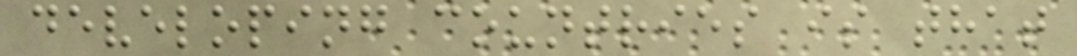developing countries is that
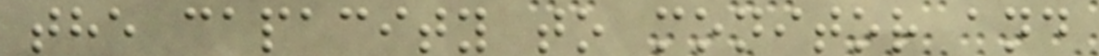the capacity to monitor and
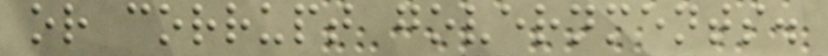or corrupt governments.
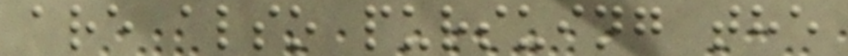are also pursuing the
